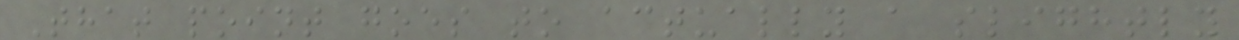That point goes to actually a slightly
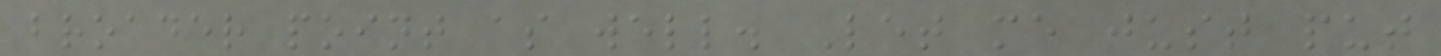broader point as well. Let me just put
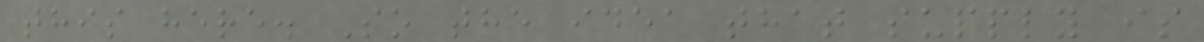this here. So the idea that supply is
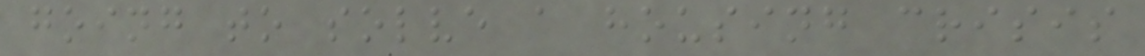going to solve a housing crisis
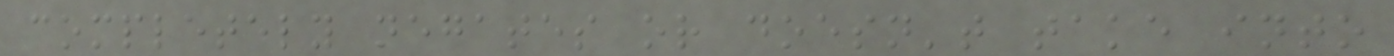completely negates or doesn't take into
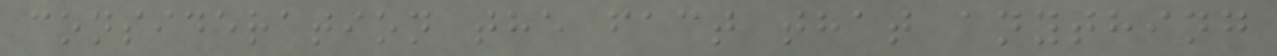consideration the fact that anything
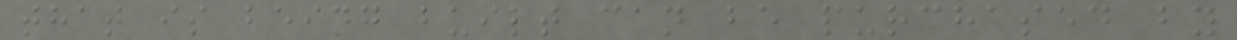that is being built can be purchased by
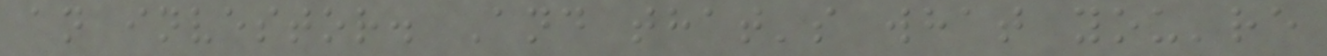an investor. And that's what you're
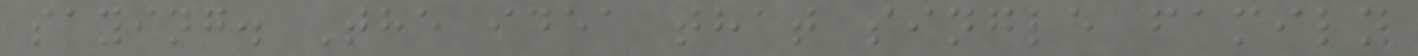saying. The idea that single family
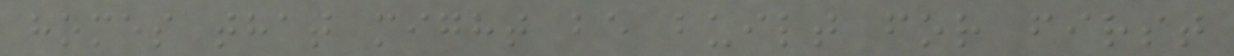homes that might be built for first
